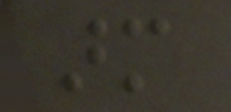arm
